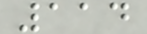114
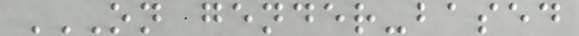ON GENDER-BASED
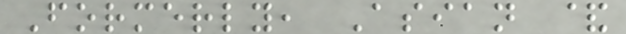Formerly, Asian &
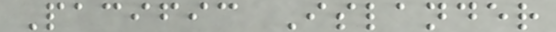Pacific Islander
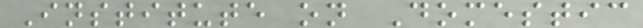Institute on Domestic
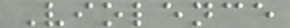Violence
